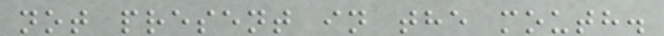not present in the mouth.
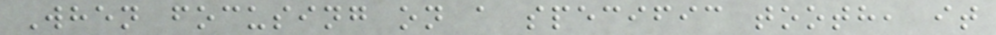When focusing on a specific tooth, it
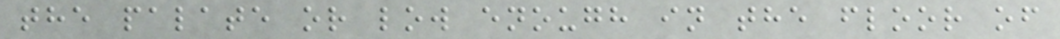the palate or low enough in the floor of
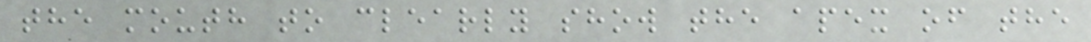the mouth to clearly show the apex of the
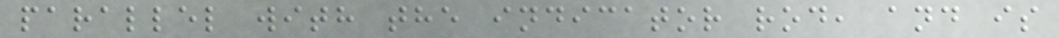parallel with the indicator rod, and is
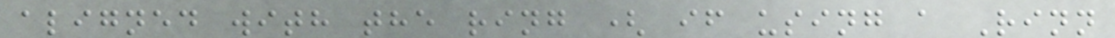aligned with the ring ( if using a Rinn
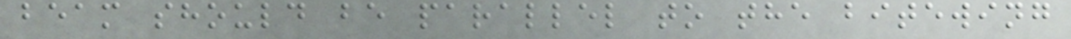beam should be parallel to the bitewing
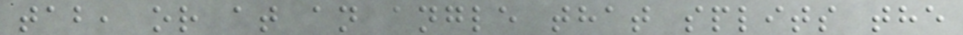tab, or at an angle that splits the
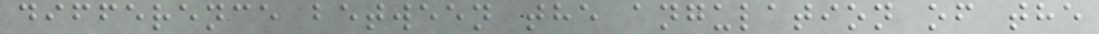difference between the angulation of the
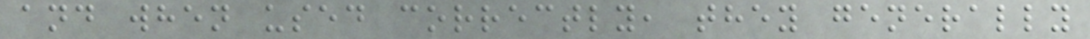and when used correctly, they generally
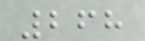268
